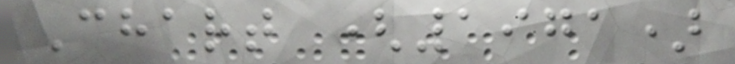Chart (1971)
